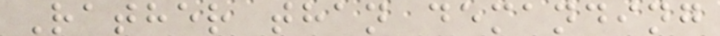Rather than demanding
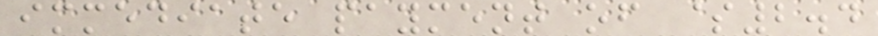immediate payment of $2.4
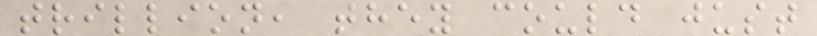trillion, they could just
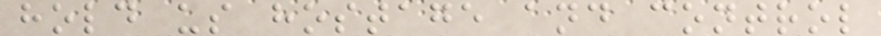hold us hostage and control
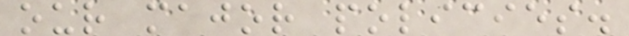our major policies.
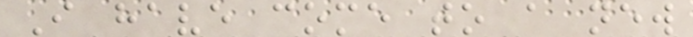I have come to a new
